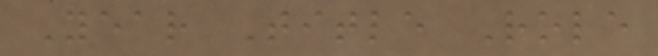Year Title Role
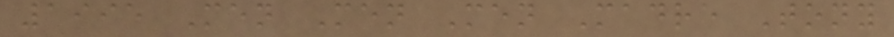1995 Men Men Men Madre Tony
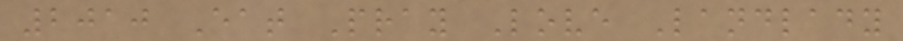2010 Eat Pray Love Landlady
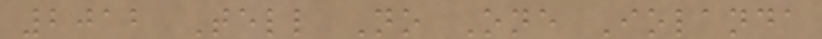2012 Tell No One Iolanda
